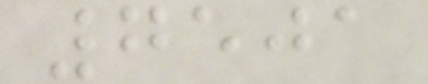7501
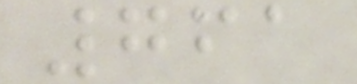761
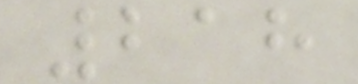218
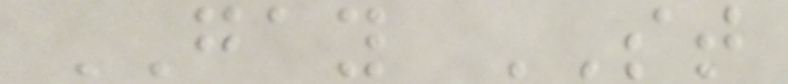GAY ST
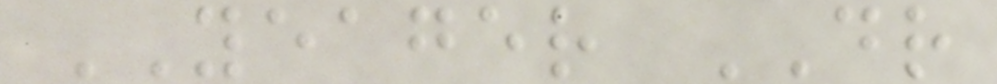YEAGER DR
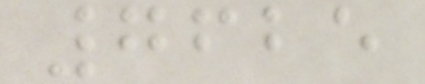7625
